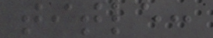title:
